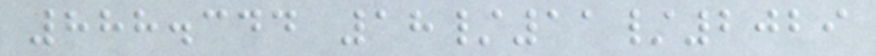888.344 18/11/2029
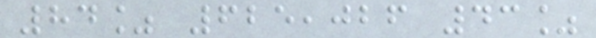84% 625,026 43%
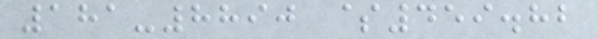181-8890 $459.82
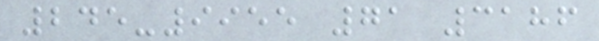245-9955 71 3186
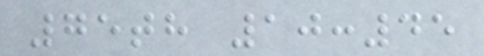75th 10:45
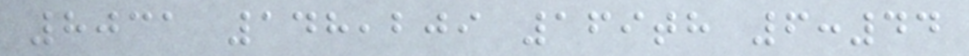8031 148,209 169th 6:44
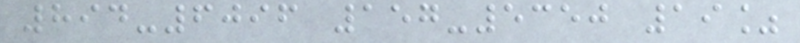894-6096 157-5350 19%
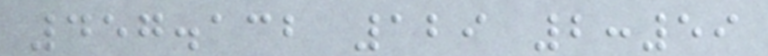457.132 129 2:59
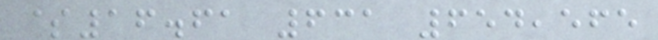$16.61 631 654,565
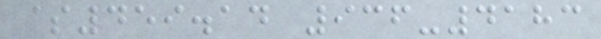$459.14 936-4183
